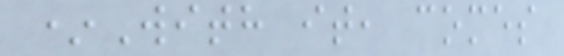*With it, comes
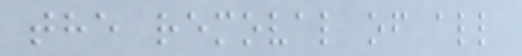the removal of all
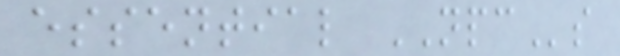essential NPCs
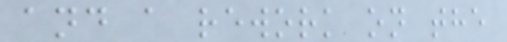and a rework on the
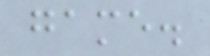game.
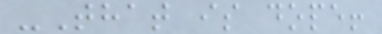-That is dope!
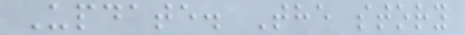Update. The story
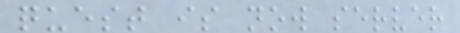quest is now server
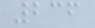236
